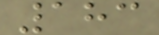183
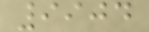9904
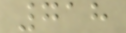718
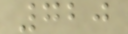720
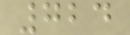724
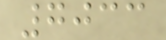7033
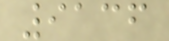9136
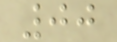00
